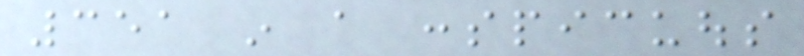351 in a conspicuous
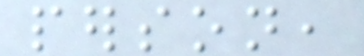person,
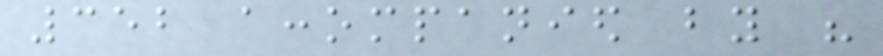352 accompanied by his
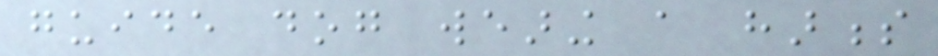guide dog wearing a harness
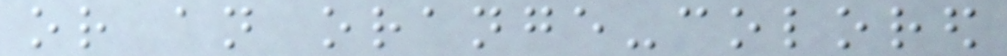or an orange-colored
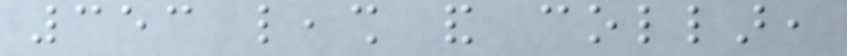353 leash and collar,
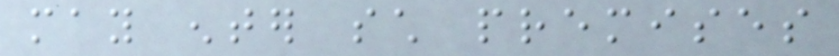may enter such premises
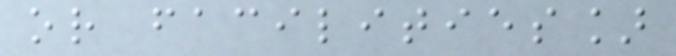or facilities]
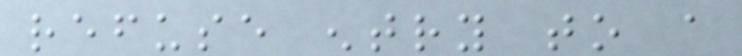refuse entry to a
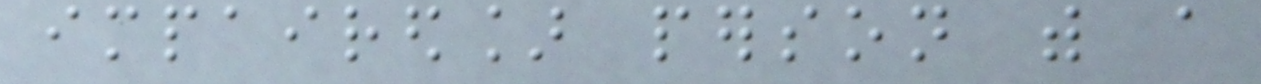impaired] person with a
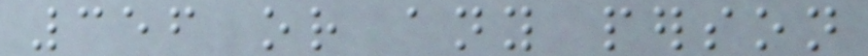356 or any person
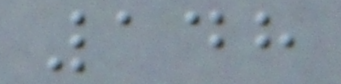148
